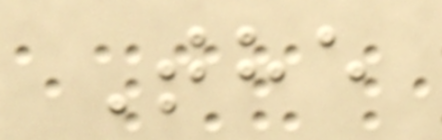The
